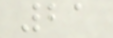21
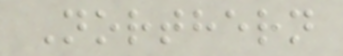Northern
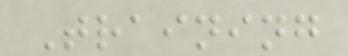Training
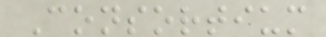Consortium
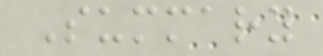Summary
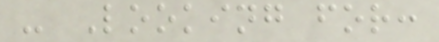- Looking for:
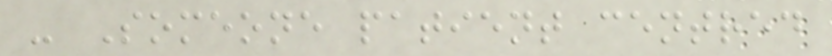- Someone patient centred
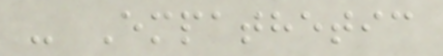- Empathetic
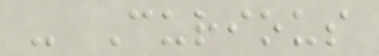- Curious
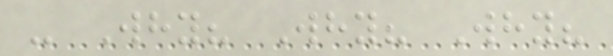- Why? Why? Why?
